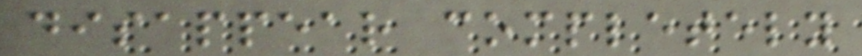disappear completely
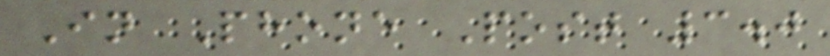In Phone Post 3.0
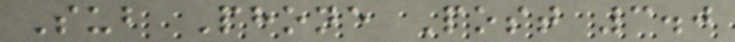Sub Phone Post 3.0
